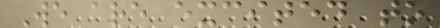We are excited to
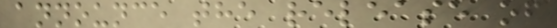announce the release of
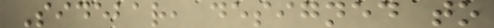Sidebar, designed to
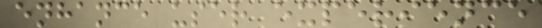enhance user experience
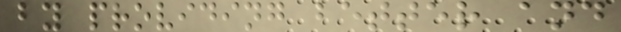by providing better and
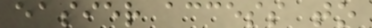easier access to
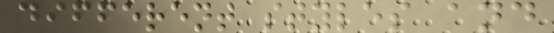different styles and
